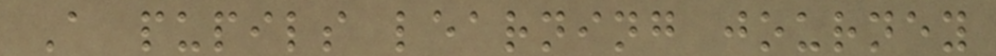A pupils learning journey
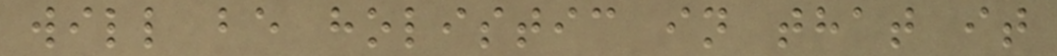will be holistic in that it
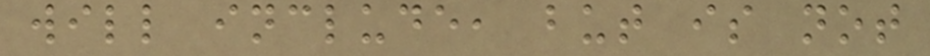will include, but is not
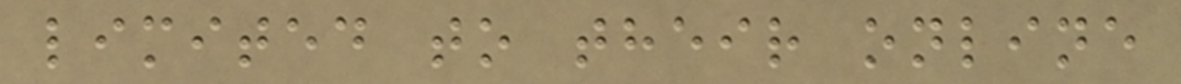limited to their online
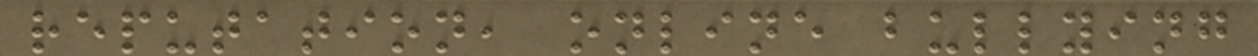reputation, online bullying
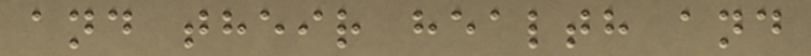and their health and
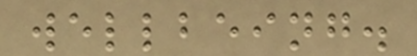wellbeing.
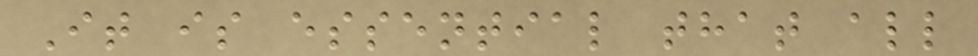It is essential that all
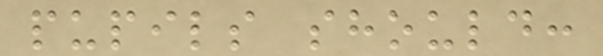pupils should:
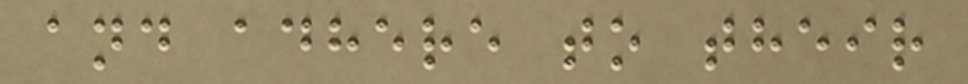and adhere to their
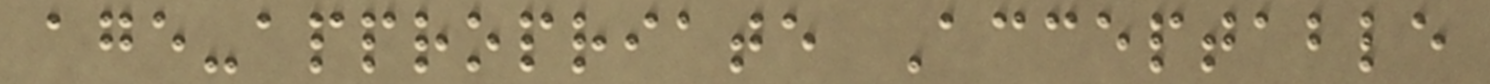age-appropriate Acceptable
